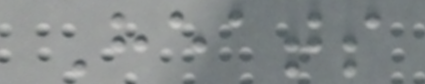Heats
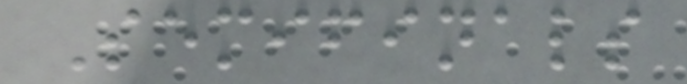Semifinals
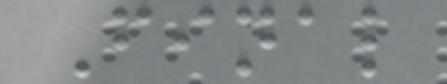Final
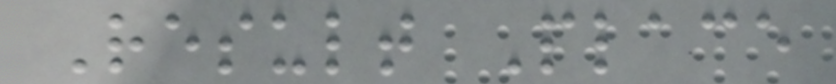Result Place
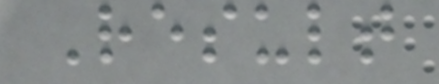Result
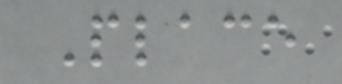Place
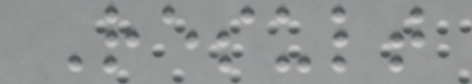Result
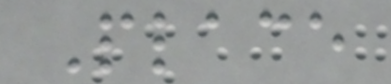Place
